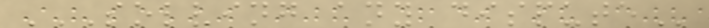SOLVING ANY DISPUTE
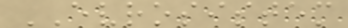EVROSISTEM
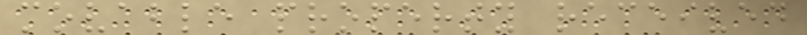movable property received
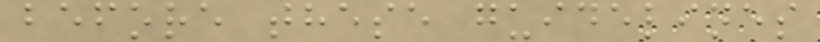before these guidelines
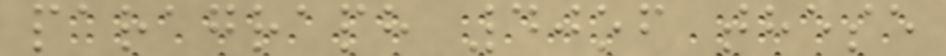paragraph 40of these
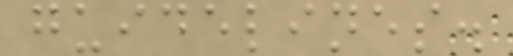guidelines.
